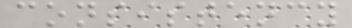consistency
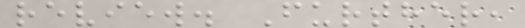review. Further,
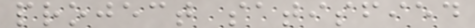project satisfied
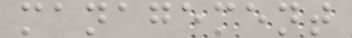management
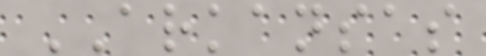ARKANSAS
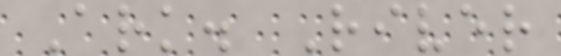Ark. River
